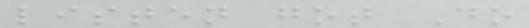listen got Do
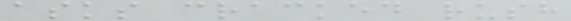asks cracked rush
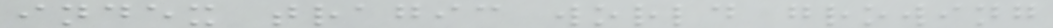index tragic world growing
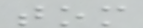tom
